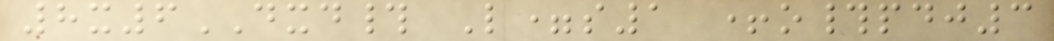8x6DXD# L=s1 +o#pdj3
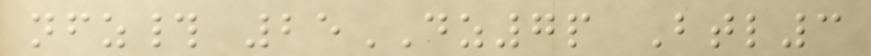nfz# 25DZ7p Btl3
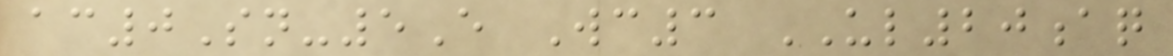ac0Sn-5E Wc3 UL20aq
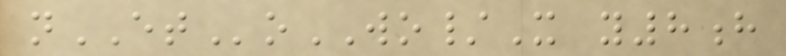nEToWO/X y8h
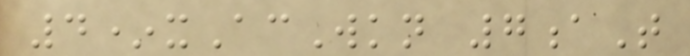4*xAcWkn 7aT
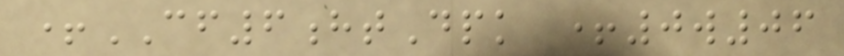+CF6htDpk +0w06
